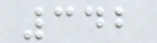342
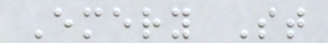Emery St
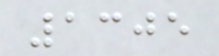1305
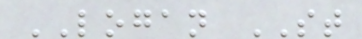LOGAN ST
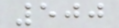500
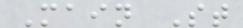Main St
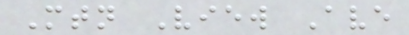Mtn View Ave
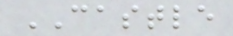CASTLE
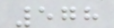578
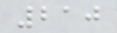210
